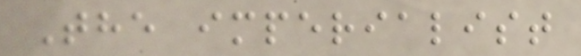The imperialist
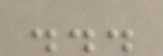...
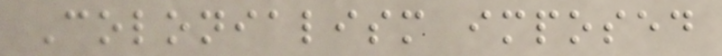Colonialism imposed
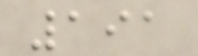191
